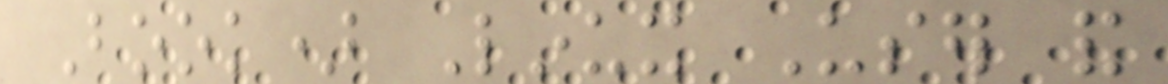Book) Linux User and
